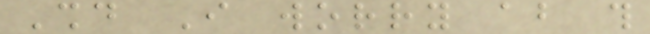Should I worry about this
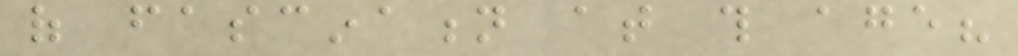of fascination at this age?
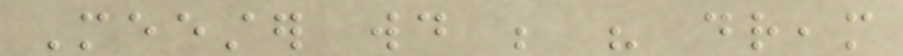Meester would be his dream
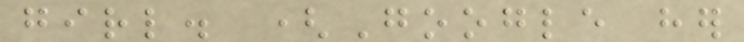girl. (Google her
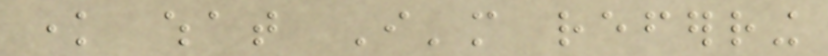know what I'm referring
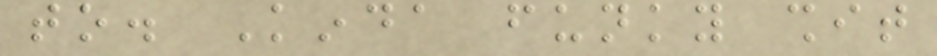to. Kinda funky shit
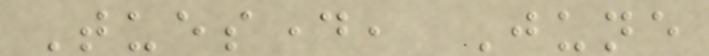Tuesday, June
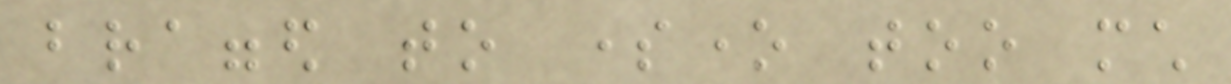bragged to someone too much
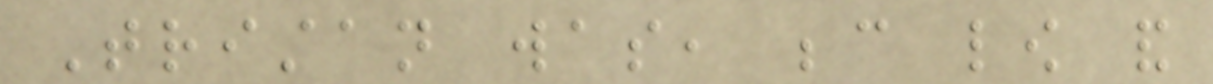Tristan was, because low and
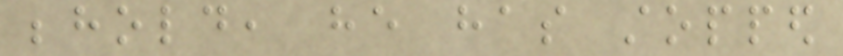behold, he has stopped
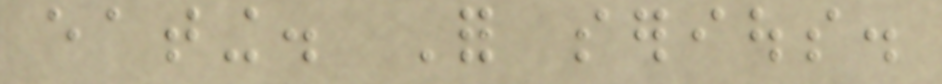eating. For serious.
